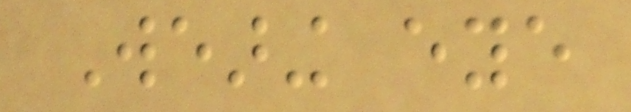Wearing eye
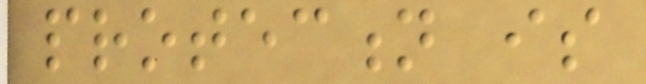protection is
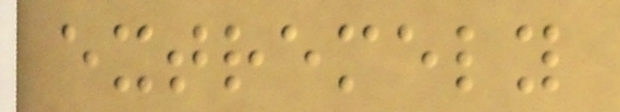extremely
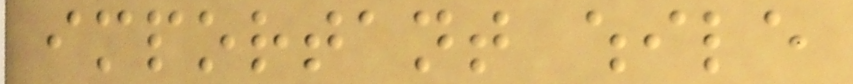important while
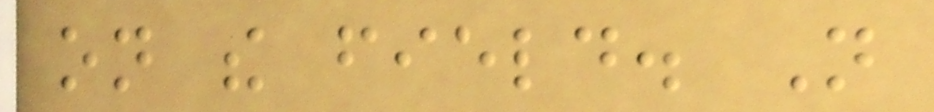on the field. Not
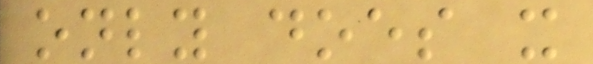only does it
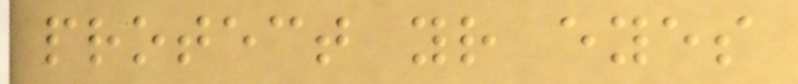protect your eyes
